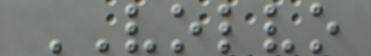VOLVO
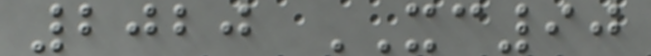2020 XC90
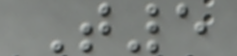T5
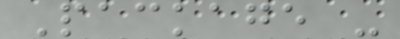Package -
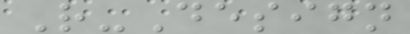R-Design
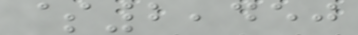$2,450
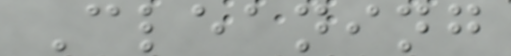Cleaning
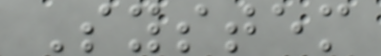System
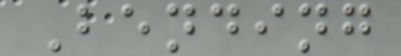Bending
